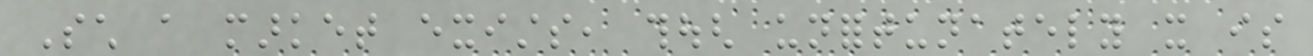Such a market exists, though unfortunately it is
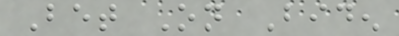Bet On Biden
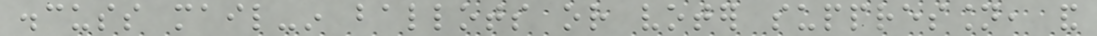discuss mail-in ballots or voter suppression, and
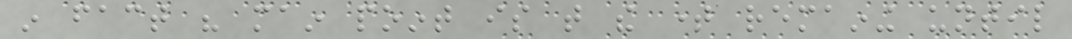in fact his main point is that the time remaining until
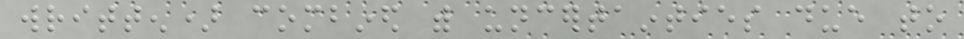written) combined with uncertainties due to
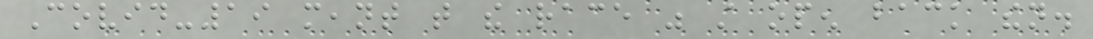Covid-19 meant that the race was still open back then.
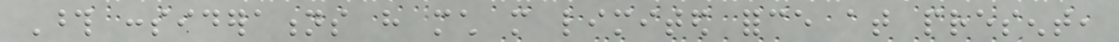Those considerations have much more limited force at present,
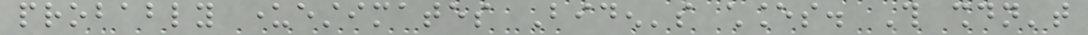probably underestimates Biden's chances. This shouldn't
